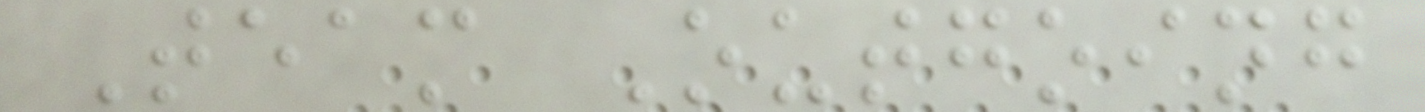Team Outgoing
